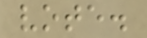vote.
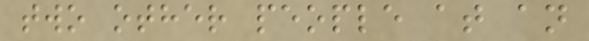two other people at an
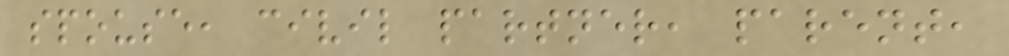spouse, civil partner, parent,
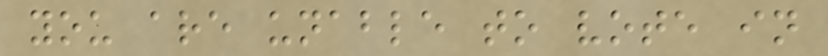you are unable to vote in
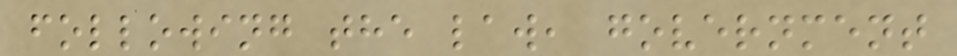following the law, government
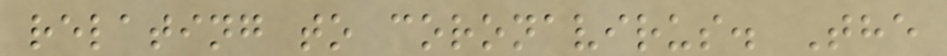relating to coronavirus. The
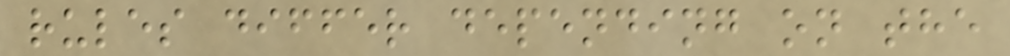rules differ depending on the
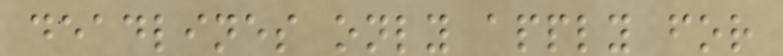deadlines only apply for
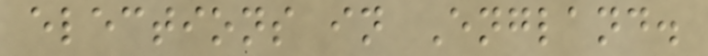elections in England.
